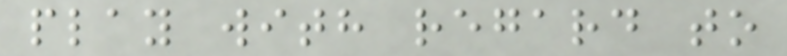play with regard to
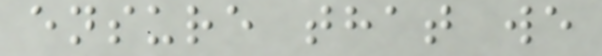ensure that we
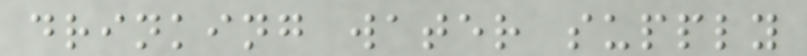drinking water supply
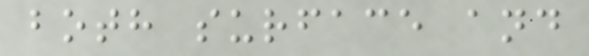both surface and
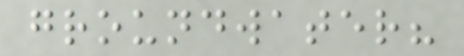groundwater?
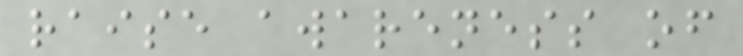raise awareness of
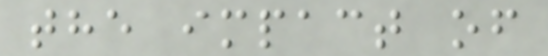the impact of
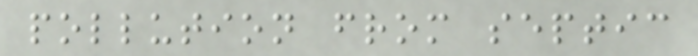pollution from septic
